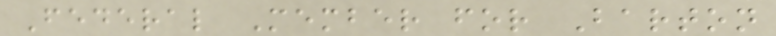Federal Member for Barton
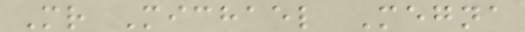Mr Michael Megna
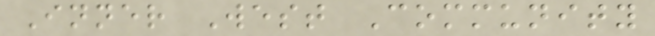Inner West Community
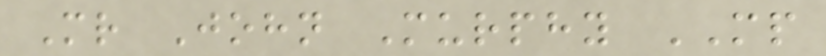Mr John Murphy MP
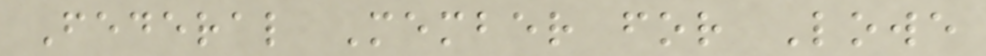Federal Member for Lowe
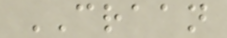CRAAN
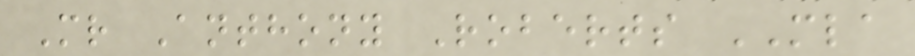Mr Anthony Roberts MLA
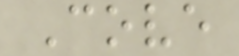Cove
